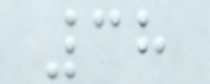38
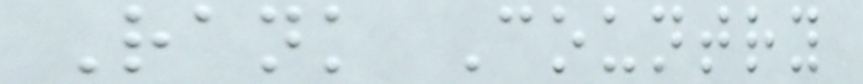Rank Country
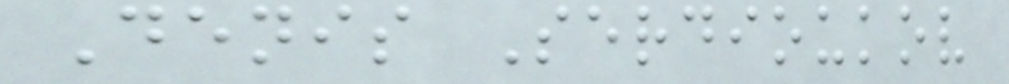Denis Serdioukov
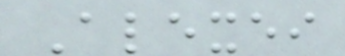Alexei
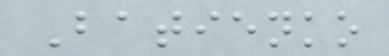Batienko
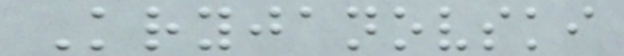Kryjanovski
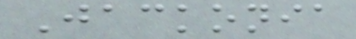Jackonia
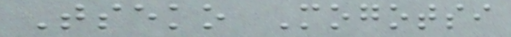Tseko Mogotsi
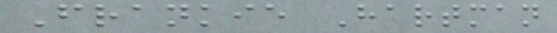Frankie Hartman
